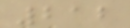212
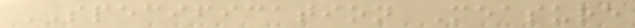SPECIFICATION Measure
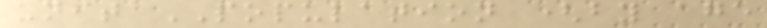unit POPULATION (by age
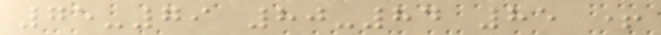75-79 80-84 85 +
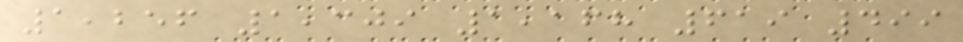1,256 1,309 1,168 619 499
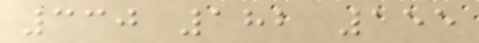330 182 155
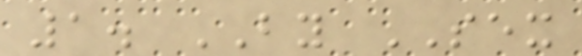1. BY SEX
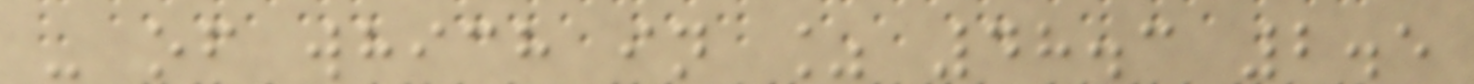- of which in % 48.3 2.5
